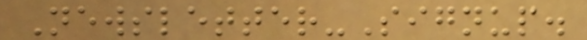Newsletter-Signup.
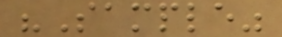"Sample"
